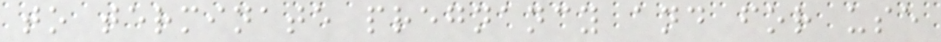to terminate pregnancy and for use
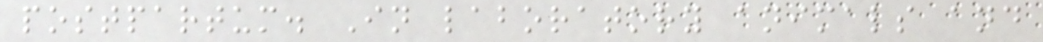postpartum. In laboratory animals and
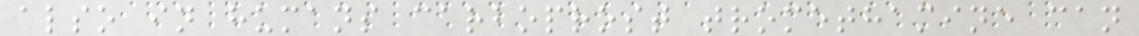also in humans carboprost tromethamine can
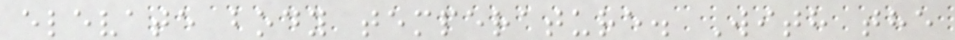elevate body temperature. With the
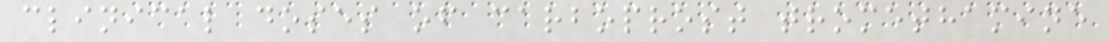clinical doses of carboprost tromethamine
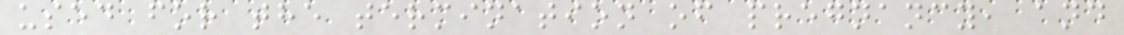used for the termination of pregnancy, and
